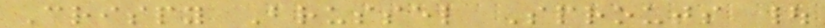Crispy Brussel Sprouts |
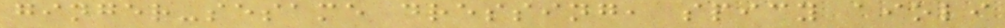ginger-sesame dressing, spicy aioli
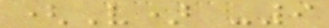(V) -9
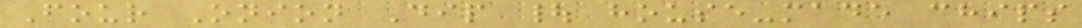Four Onion Dip | house-made chips
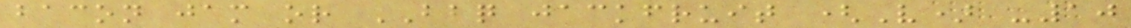bacon jam or BBQ jackfruit (V) -10
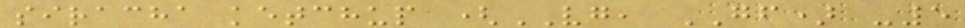siracha ketchup (VG, GF) -5
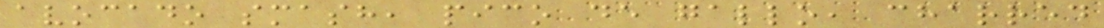avocado smash, pico de gallo, charred
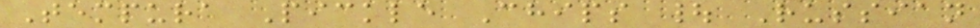Tempura Pickle Chips | Russian
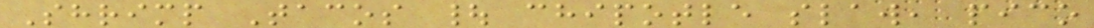Shrimp Tacos | chipotle slaw, pico
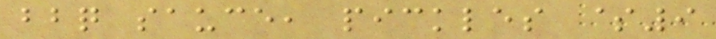bbq sauce, pickles $9
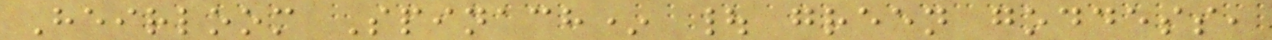Heirloom Spinach* | green goddess,
